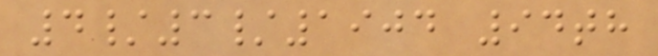4/3/1904 94th
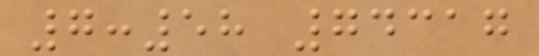7:58 74317
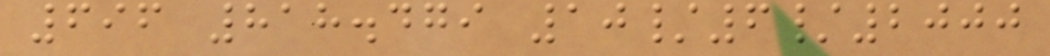696 818.479 10/6/2000
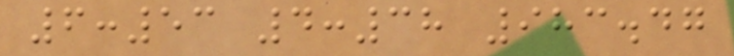6:53 4:38 983.47
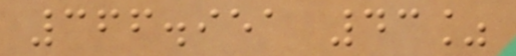366.951 43%
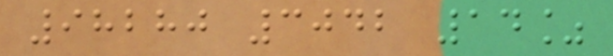98280 3042 14%
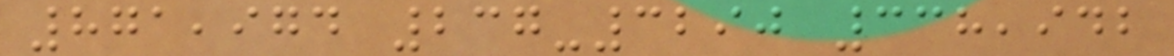871,974 237-3290 338,942
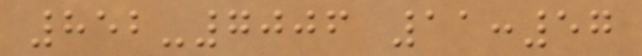852-7006 11:57
